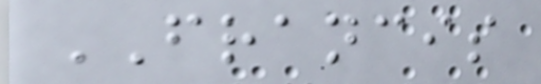FRANCIS
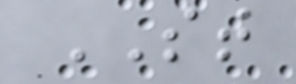ST
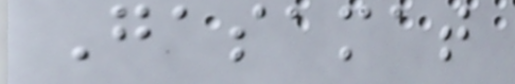Gasamat
